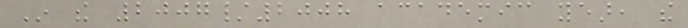In the 2007/2008 academic year, the
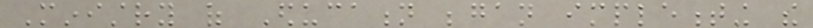Ministry of Education began implementing the
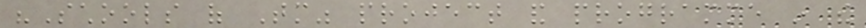"Schools of Tomorrow" project and programme in the
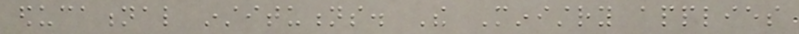educational institutions. The Ministry applies
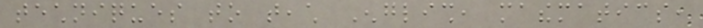techniques to teach English, mathematics,
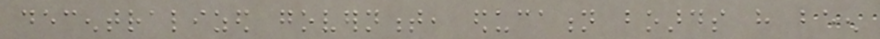decentralized government, education boards have been
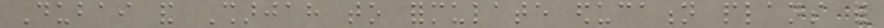Dubai and Sharjah to formulate education plans for
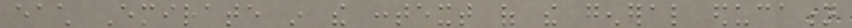each Emirate in the context of the general education
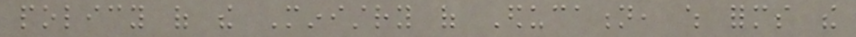policy of the Ministry of Education, which forms the
